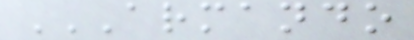ARMANDO
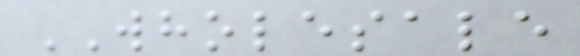WHOLESALE
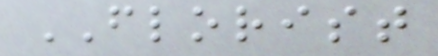FLORIST
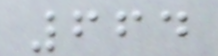664
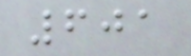601
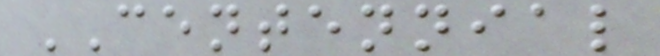CENTENNIAL
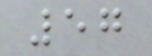57
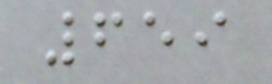659
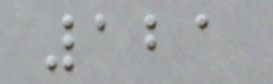121
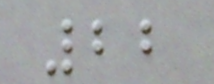22
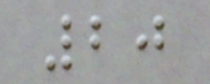20
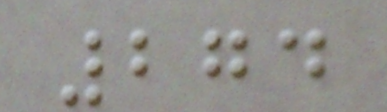274
